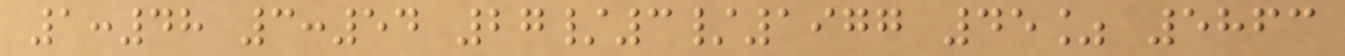1:48 3:54 27/3/1977 45% 5863
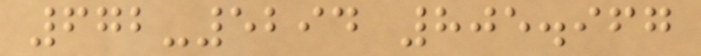672-5294 805.967
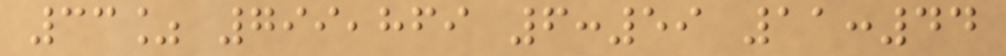33% 799,869 6:59 11:44
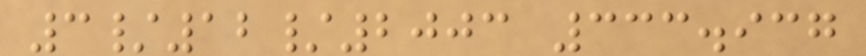3/12/2003 333.937
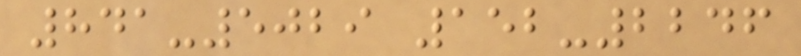841-5029 152-2246
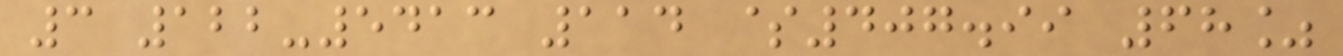3 122-5413 114 $407.99 68%
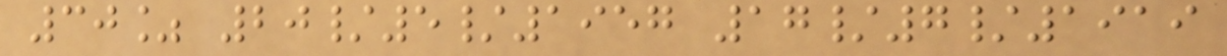30% 20/5/1957 17/7/1919
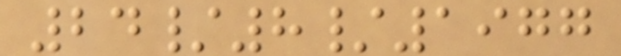24/8/1977
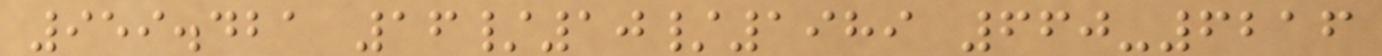959.421 16/10/1989 660-6216
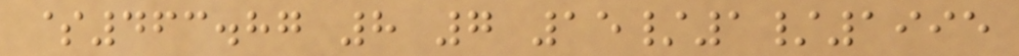$463.87 8 7 15/1/1995
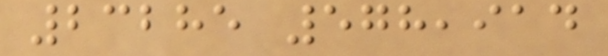23285 578,914
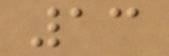13
